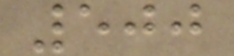500
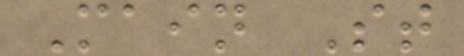Main St
